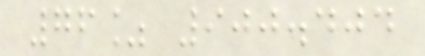76% 900.404
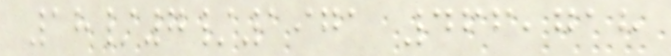18/7/1971 466,718
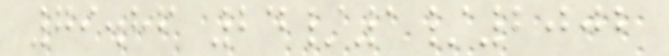79.86 24/1/2002
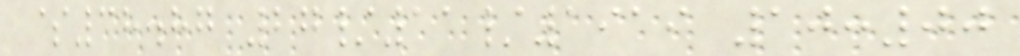$38.87 27/11/1919 10:00
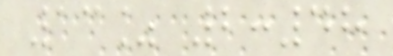13% 2:48
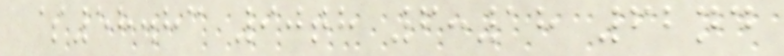$58.83 90th 6:18 62nd
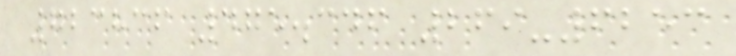723836 475.346 269-6253
